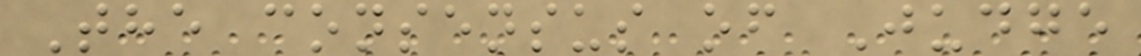The consensus of Judge
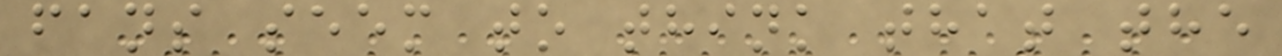fans seem to think that the
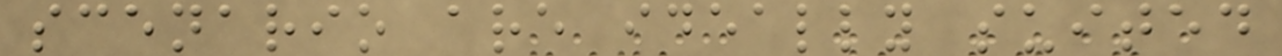scenario are ideally suited
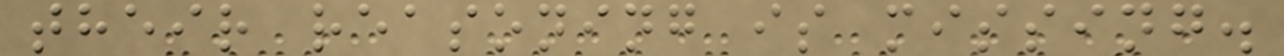their reasoning is missing.
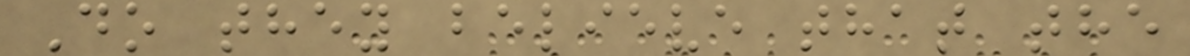Do they believe that the
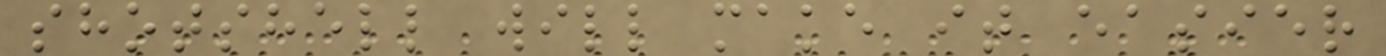shotshell will make it easier
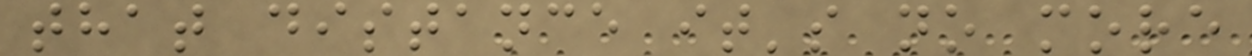that distance it's no more
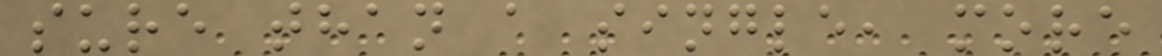sure than a single, more
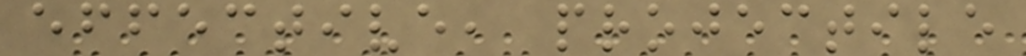effective, projectile
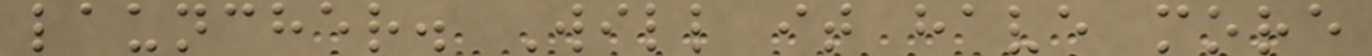launcher. Will it have more
